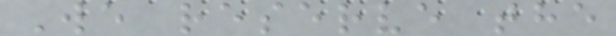We reserve the
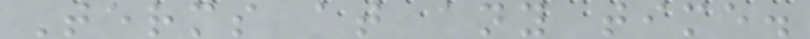Terms at any time.
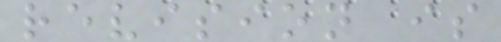revision is
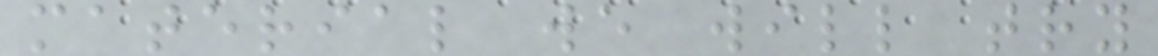material we will try
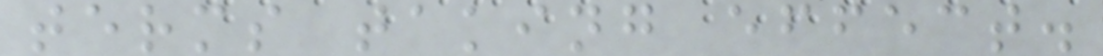terms taking effect.
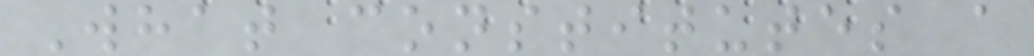What constitutes a
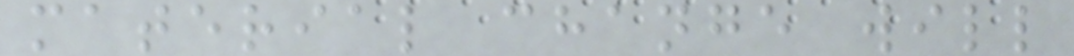material change will
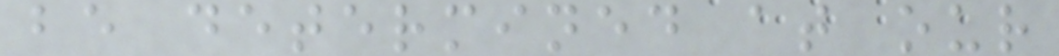be determined at our
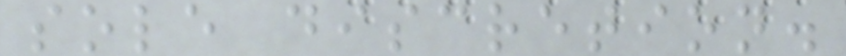sole discretion.
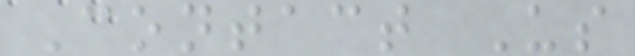Contact Us
